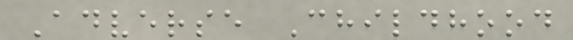Adverse Childhood
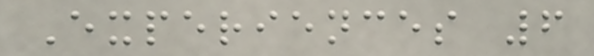Experiences 6
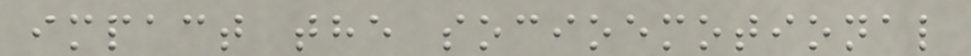impact the socioemotional
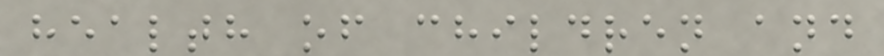health of children and
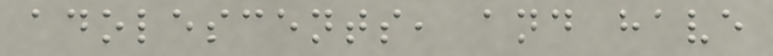adolescents, and have
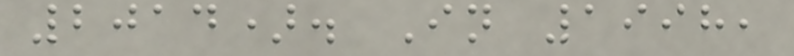2014). In 1998,
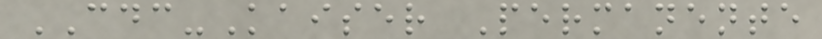CDC-Kaiser Permanente
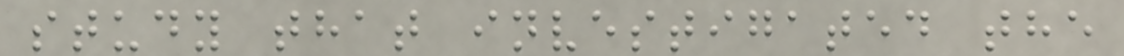study that investigated the
